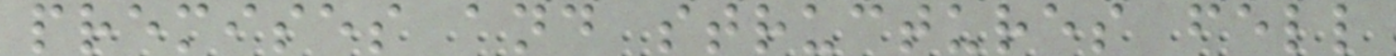premises and structures fell
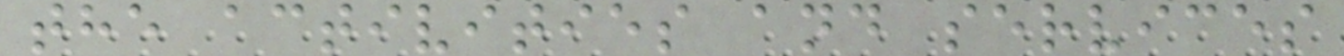the activities and services
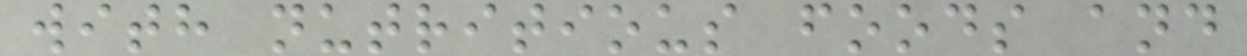with nutritious foods and
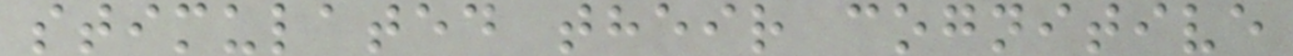stimulated their cognitive
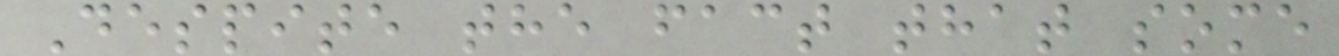Despite the fact that some
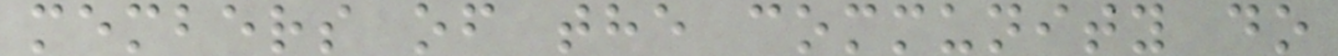members of the community do
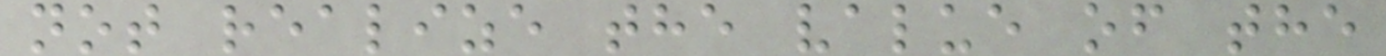not realize the value of the
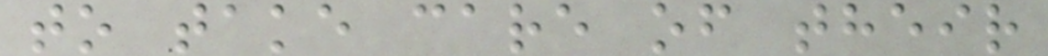to take care of their
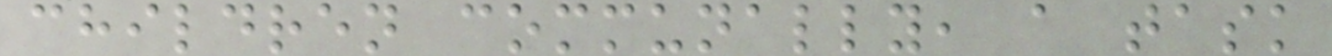children communally, a task
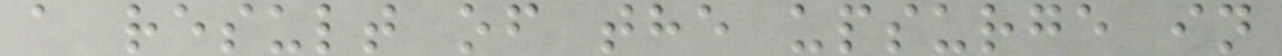a result of the upsurge in
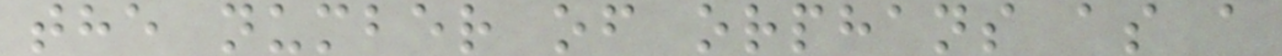the number of orphans as a
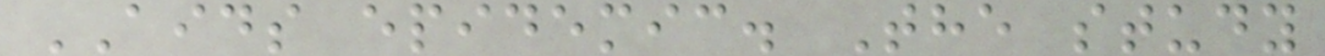AIDS epidemic. The study
